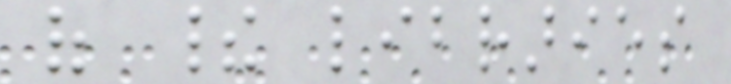of their libraries
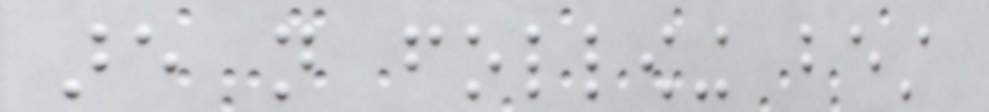are not following best
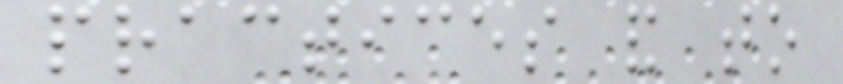practices and to
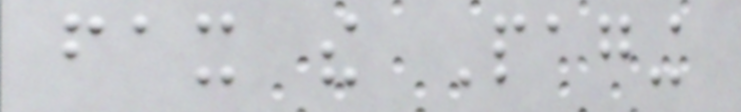fax the Paging
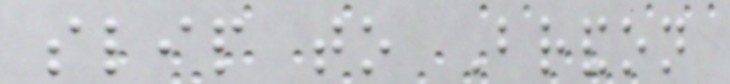slip to Brandon
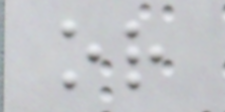or
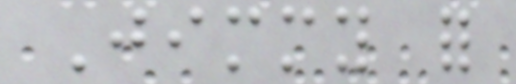Jimmy for
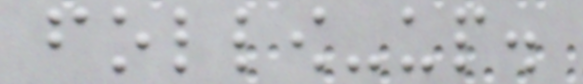follow-up.
